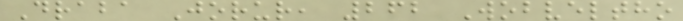Draba Jorur, 262 Wobveltho
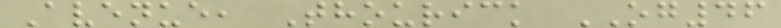Avenue, Thourick OG46
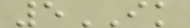5IK
